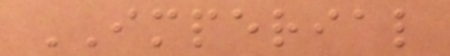IMPERIAL
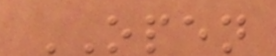OPEN
